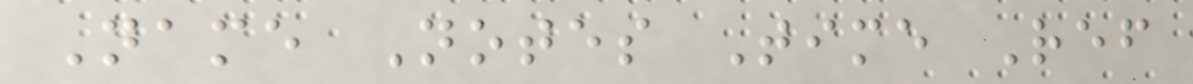Name Notes Time Ref
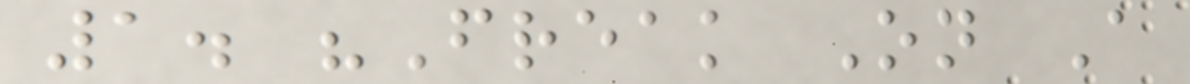1. "Freak On A
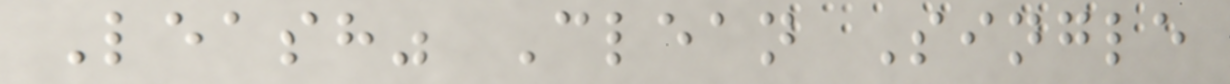Leash" Clean Single
